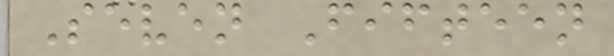Seven Fifteen
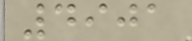4901
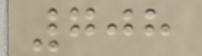708
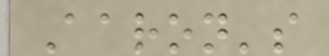Aaron's
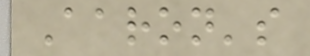Aaron's
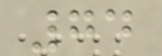74
